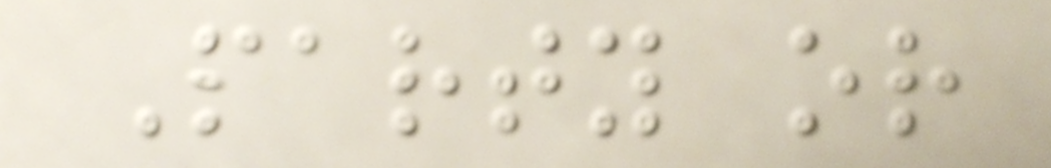Party or
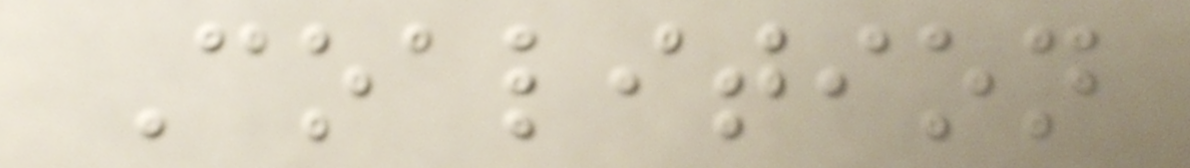Coalition
